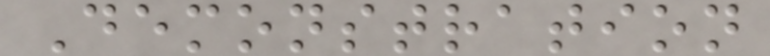Demonstration
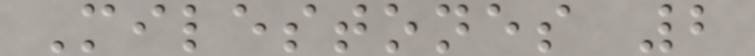Milestones 2
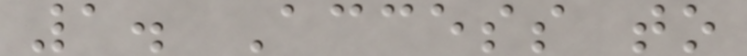1. Access to
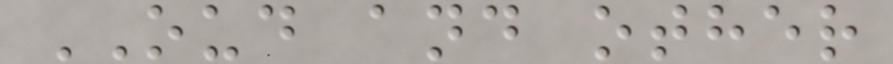OUD and other
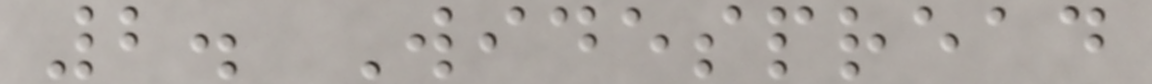2. Widespread
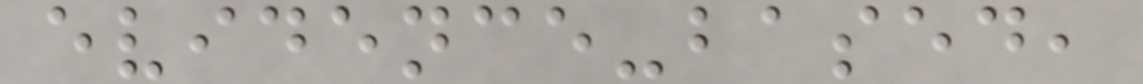evidence-based,
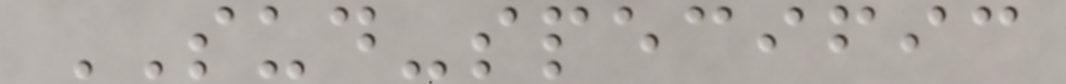SUD-specific
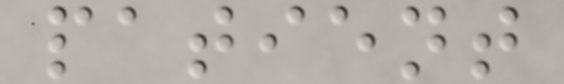patient
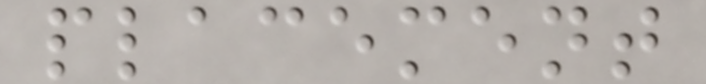placement
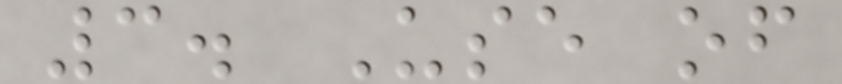3. Use of
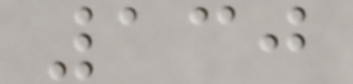130
